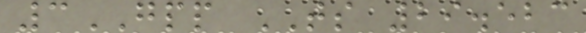3GPP TS 29.523
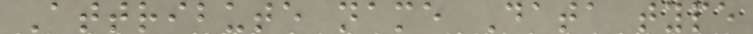Attribute name Data type
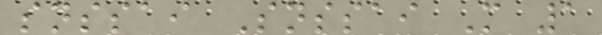snssai Snssai M 1
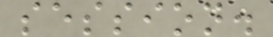session.
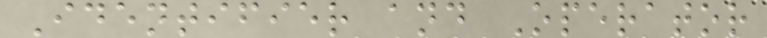Identifier and Operator
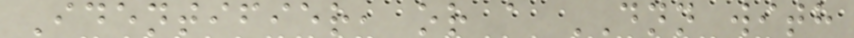Identifier, or a DNN with
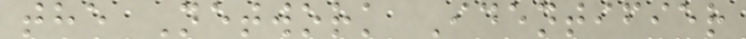the Network Identifier
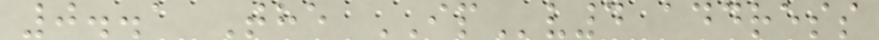0..1 The IPv4 address
